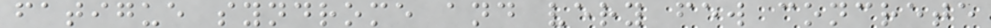fatigue syndrome and very few concrete
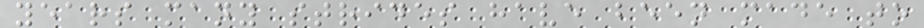years many strides have been made to
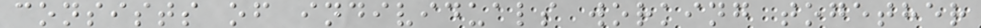consists of individuals working together
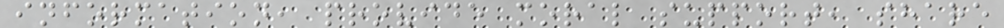information, provide moral support, share
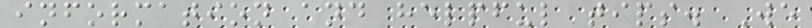information and helpful tips. We
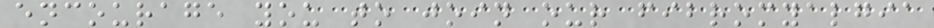encourage you to join our fibromyalgia
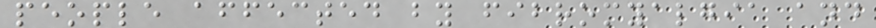people affected by fibromyalgia and
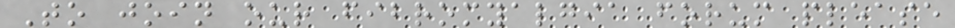To join our fibromyalgia forum please
